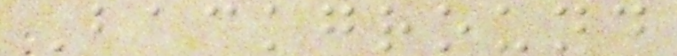Background
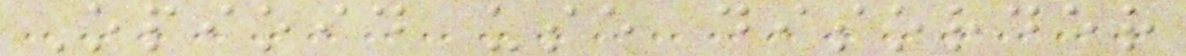Opioid use disorder
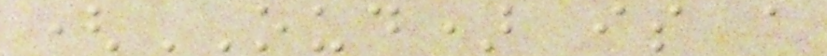(OUD) is a
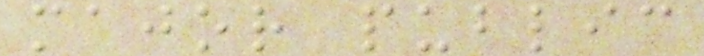major public
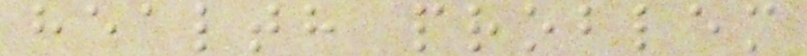health problem
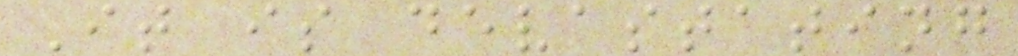It is devastating
